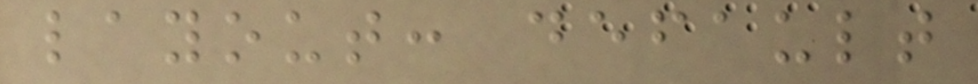layout: default
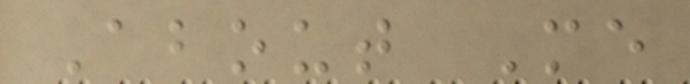About Me
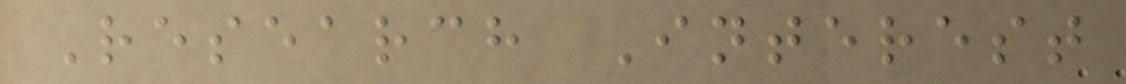Research Interest
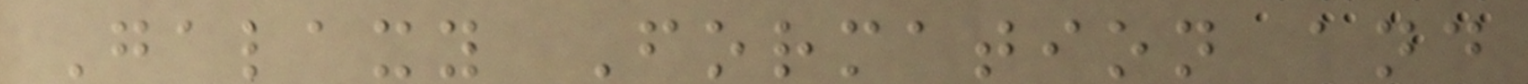Galaxy Formation and
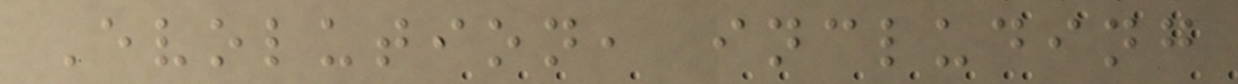Evolution, including
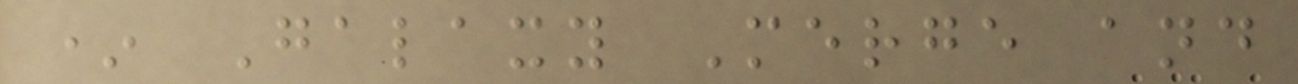* Galaxy Merge and
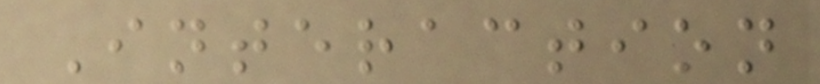Interaction
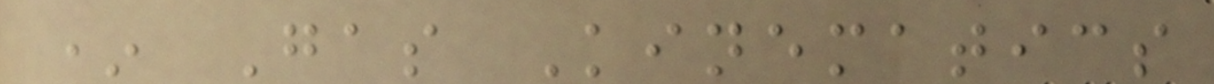* Gas Kinematics
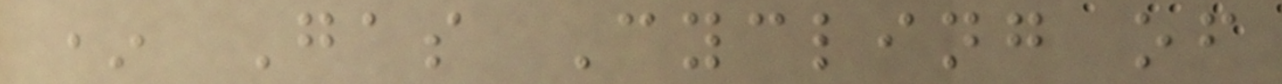* Gas Cycling of
